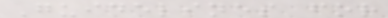Guidelines for
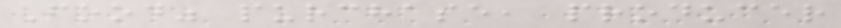Food" purchase, producer
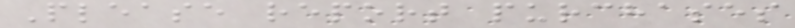Please report purchases
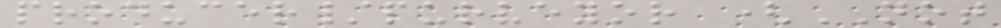producer/purveyor (NOT
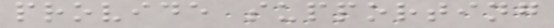provide supporting
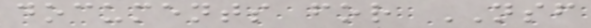documents for NSF
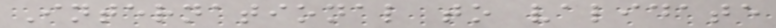International to validate
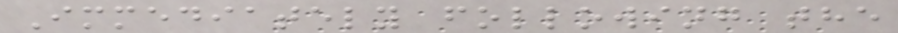Immediately following the
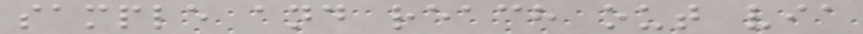sample and reach out via
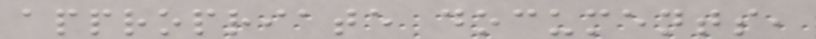appropriate documents,
